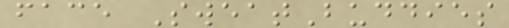face SweatBuddies
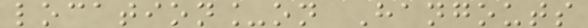location_on Hangouts
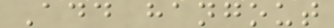Add hangout
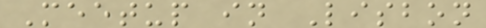Meetup in Lisbon
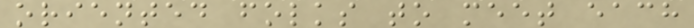oriented folks to meet each
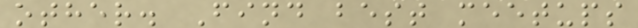other. Find best meetups
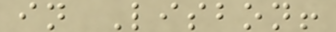in Lisbon!
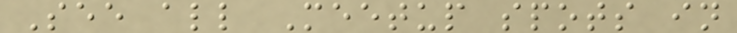See all Meetup spots in
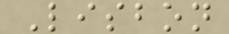Lisbon
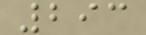293
